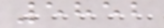5852
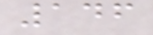146
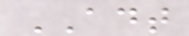ADT
